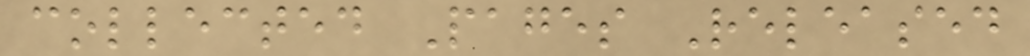collected Pages Released
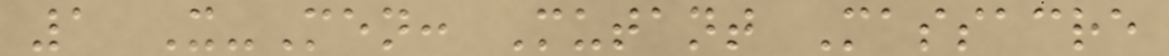1 X-Men: Mutant Massacre
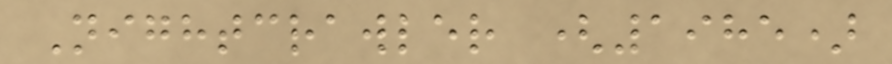Nightcrawler (1985)
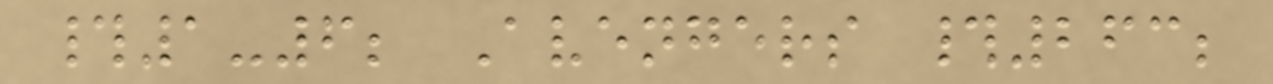#1-6; Avengers #263;
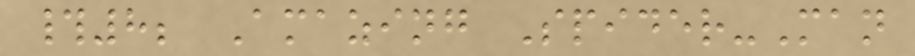#8; Amazing Spider-Man
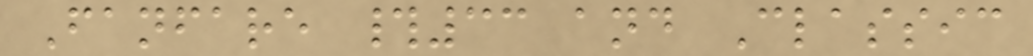Fanfare #33 and Classic
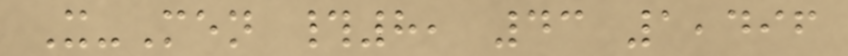X-Men #8, 43 1,496
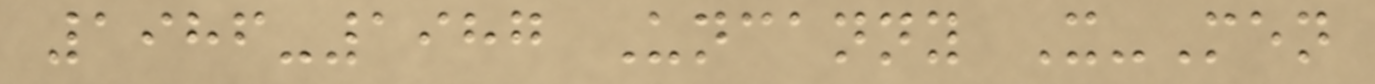1986-1987 Uncanny X-Men
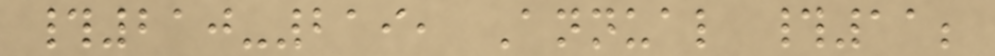#210-219, Annual #11;
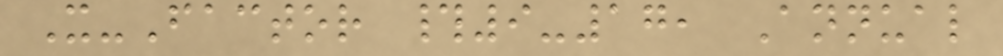X-Factor #9-17, Annual
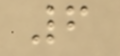6
